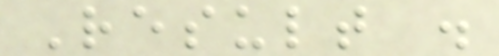Result .
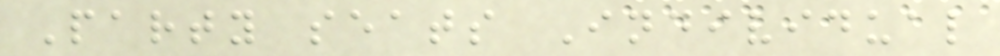Party seats Individual
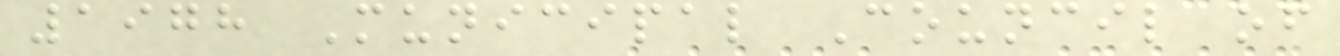1978 Municipal Council of
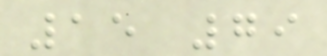15 79
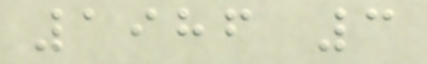1986 3
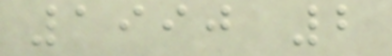1990 2
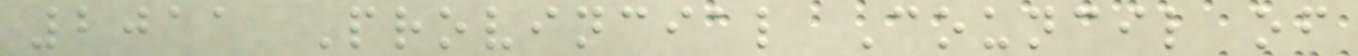2011 Provincial Council of
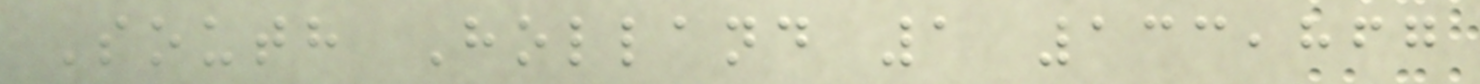South Holland 1 133,867
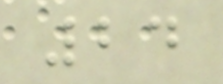24
